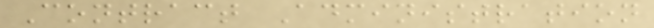Contract Administration
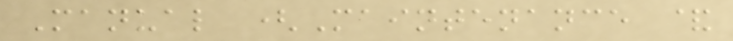Manual (Maintenance &
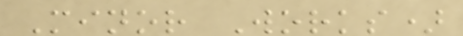Minor Works)
